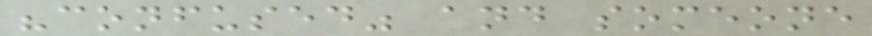"confused" and someone
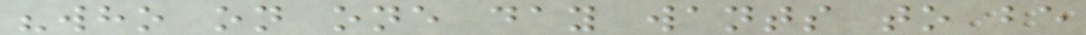"who on one day wants to be
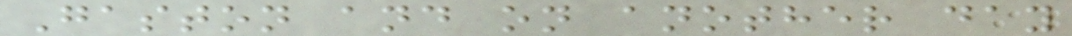Gaston and on another day
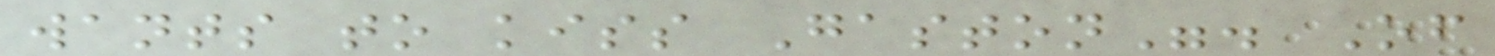wants to kiss Gaston". Of
